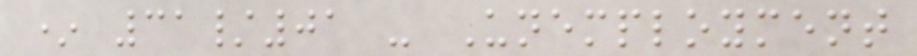* 31/01 - Unemployment
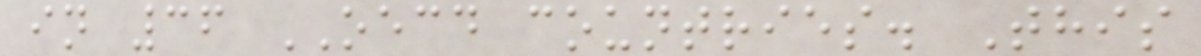in 36 OECD countries. This
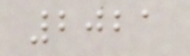2021
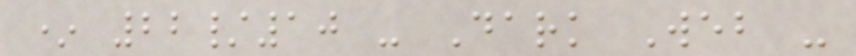* 22/10 - Dark Web -
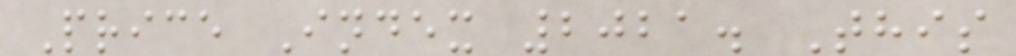Price Index 2021. This
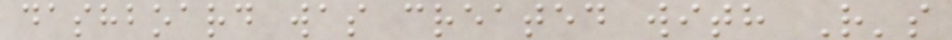dashboard was created with R's
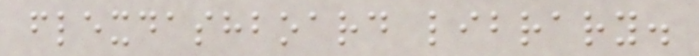flexdashboard library.
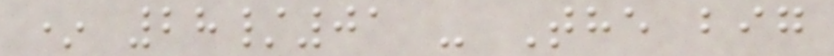* 28/01 - The big
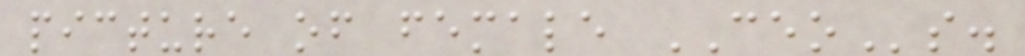picture of female CEOs.
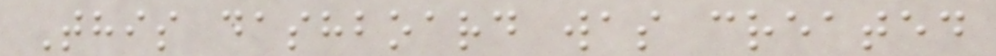This dashboard was created
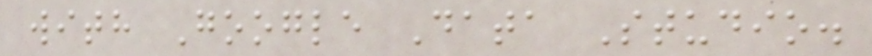with Google Data Studio.
